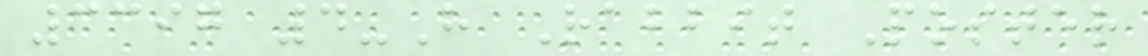3397 4-H Rabbit Poster
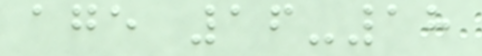age 16-18
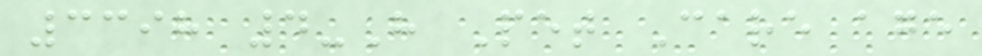3398 4-H Pet Care age
